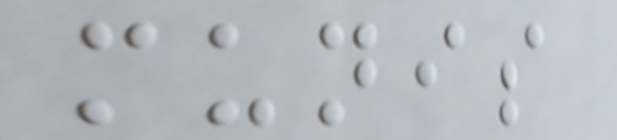munis
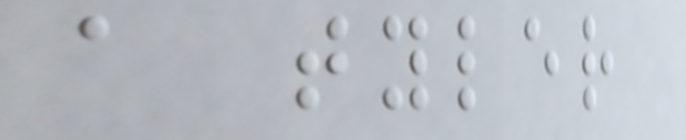a tyler
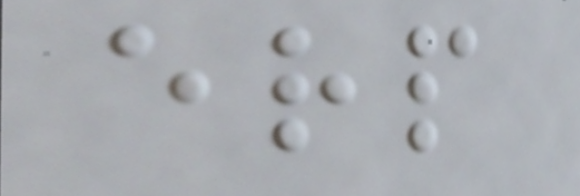erp
